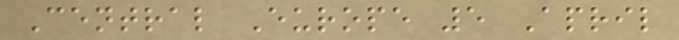Central Europe 5 April
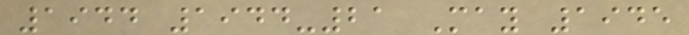1944 1944-21 May 1945
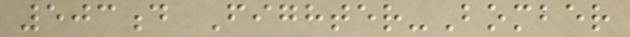503d Fighter-Bomber
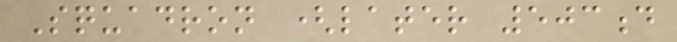Squadron (later 503d
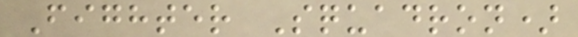Fighter Squadron)
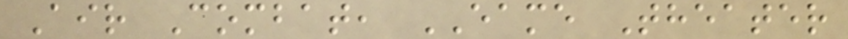Air Combat, EAME Theater
